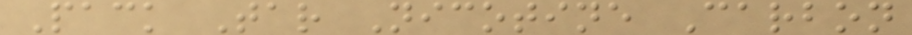Pack Tar Nicotine Carbon
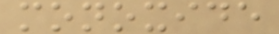monoxide
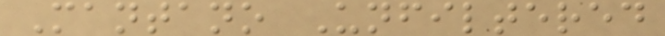Mantano Unfiltered
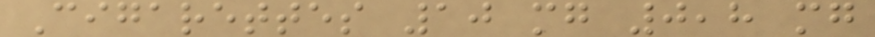Cigarettes 10 mg 0,8 mg
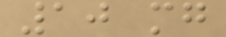10 mg
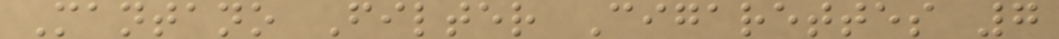Mantano Filter Cigarettes 7
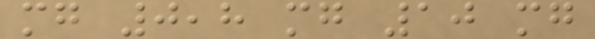mg 0,8 mg 10 mg
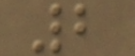2
